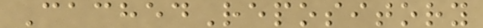CachedRepository
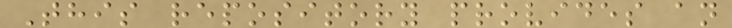This repository provides an
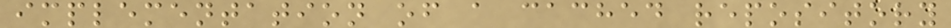implementation of a cached repository
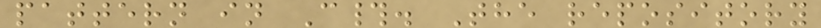pattern in C#. The repository
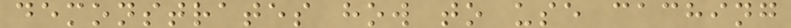demonstrates how to use caching
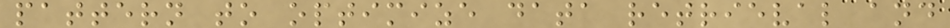pattern to optimize data retrieval and
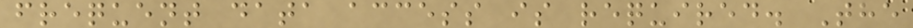frequent data access is required. The
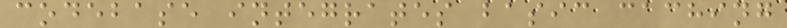codebase integrates basic caching
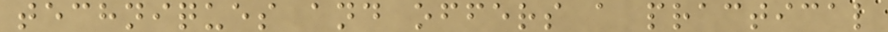techniques and offers a practical
